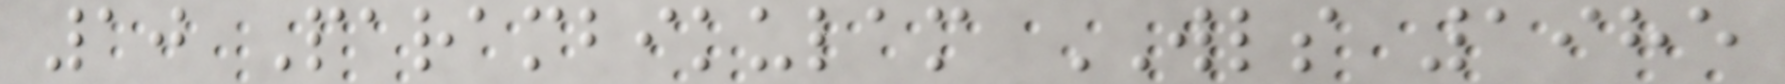10 Parambikulam WLS 1985
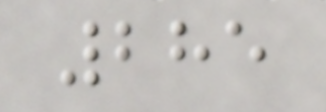285
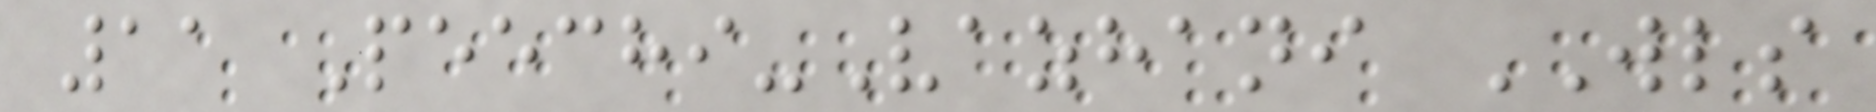11 Peechi-Vazhani WLS
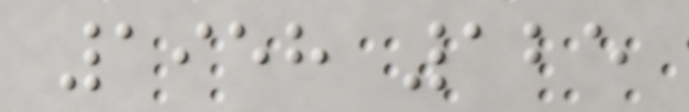1958 125
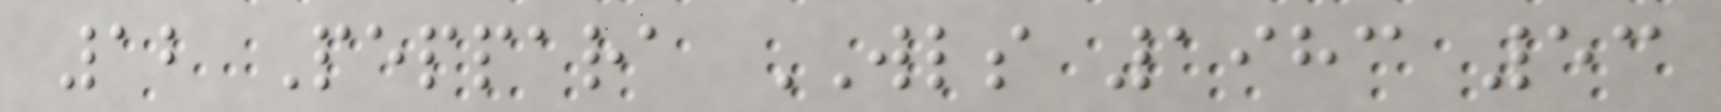12 Peppara WLS 1983 53
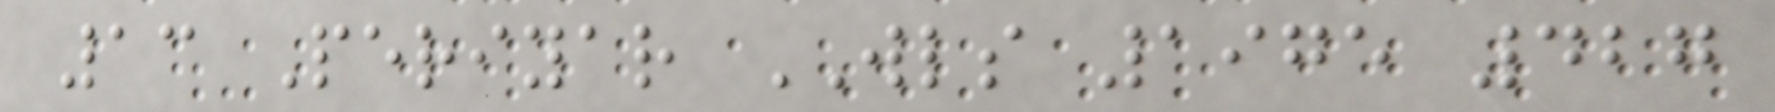13 Periyar WLS 1975 427
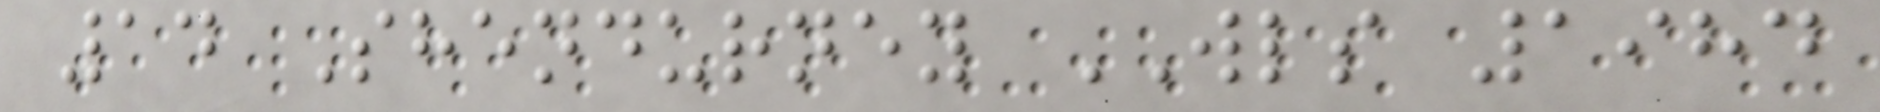14 Shendurney WLS 1984
